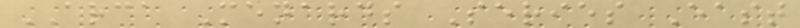ARCA Menards Series East
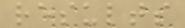results
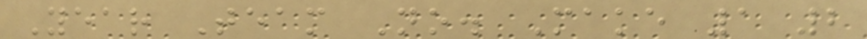Year Team No. Make 1 2
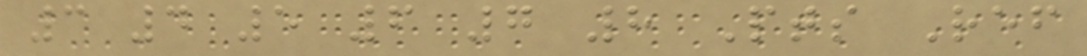3 4 5 6 7 8 Pts Ref
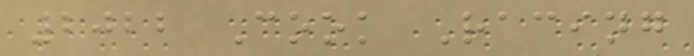2022 Cook Racing
